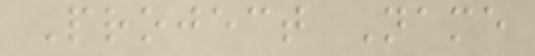Project Name
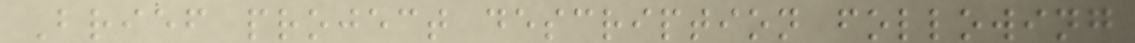Brief project description following
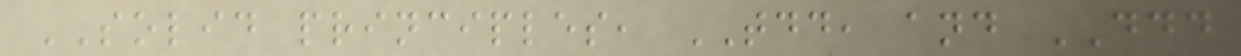SOLID principles, TDD, and DDD
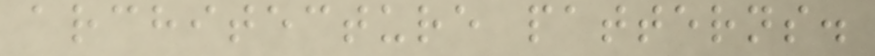architecture patterns.
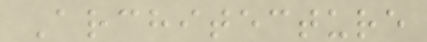Architecture
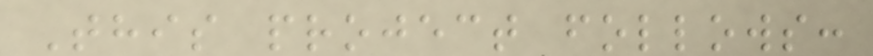This project follows:
